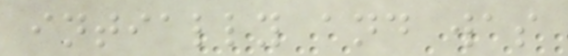intially and was
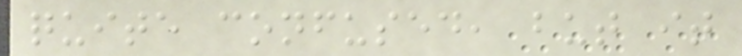quite confused, but it
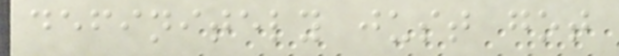definitely just got
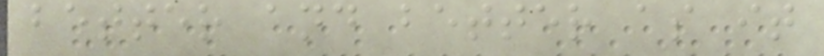better and better as it
